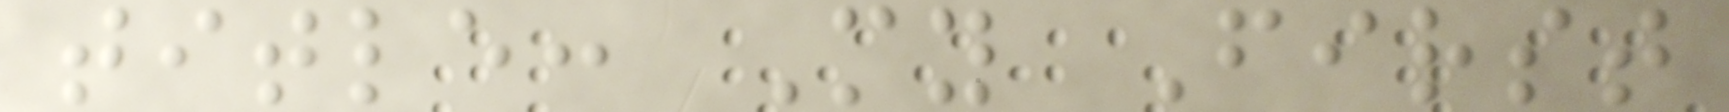title: My First
